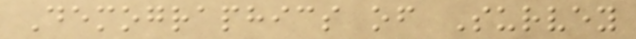Demographics of Survey
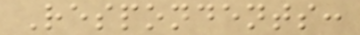Respondents:
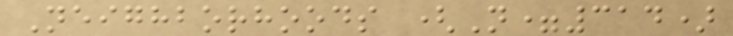Neighborhoods (N=314)
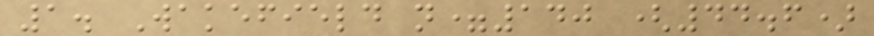1. Wakefield n=140 (44.6)
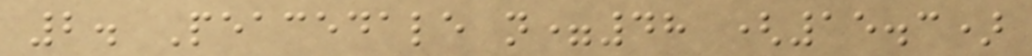2. Peacedale n=48 (15.3)
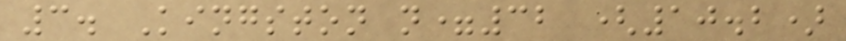3. Kingston n=32 (10.2)
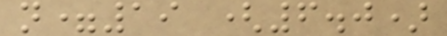n=19 (6.0)
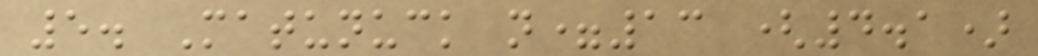5. Matunuck n=13 (4.1)
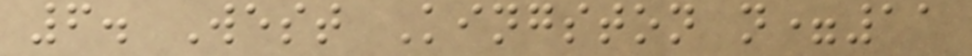6. West Kingston n=11
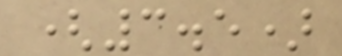(3.5)
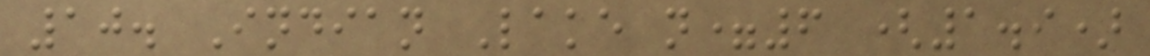10. Indian Lake n=6 (1.9)
